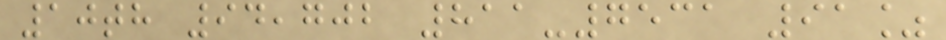10th 94,702 811-7531 91%
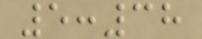5:38
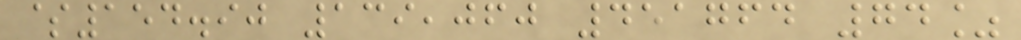$154.90 139,060 451764 74%
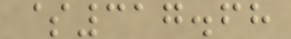$317.68
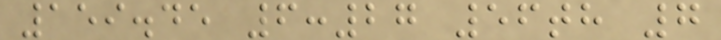159.45 6:27 56th 7
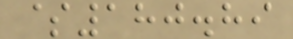$180.89
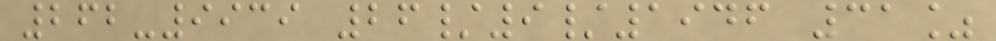262-9939 26/9/1946 31%
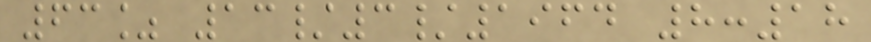63% 13/3/1964 8:18
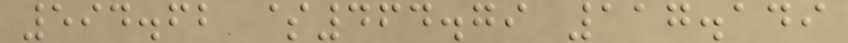594.62 $464.79 117.149
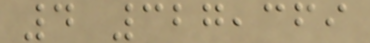4 327,369
